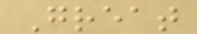Great
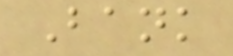Bank
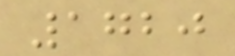1720
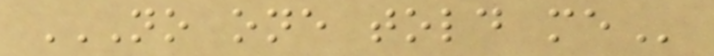NO ONE TOLD ME
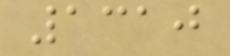1310
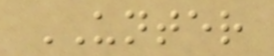UNTER
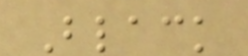Black
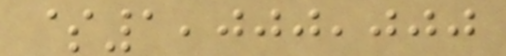$1,000,000
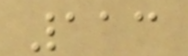113
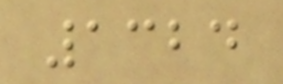1324
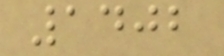1402
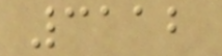3112
